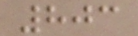803
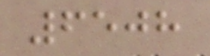6508
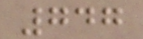747
